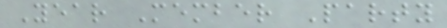Year Member Party
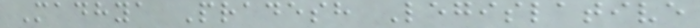Madhya Pradesh Legislative
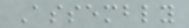Assembly
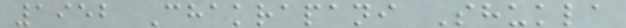1952 Chakrapani Shukla
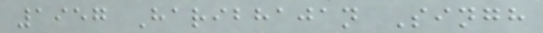1957 Haribhajan Singh
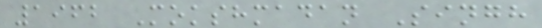1962 Mokshmadan Singh
